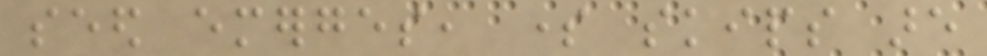seed emerges, some skips are
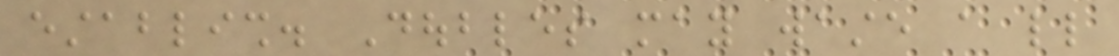establish. Doubles may waste a little
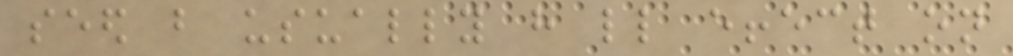seed but usually have little effect on
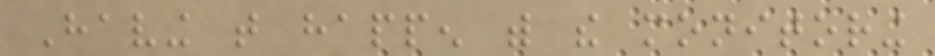Having that happen with the monitoring
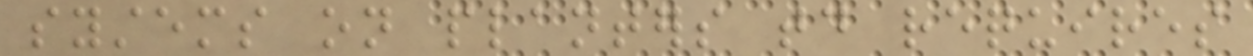systems on planters today requires
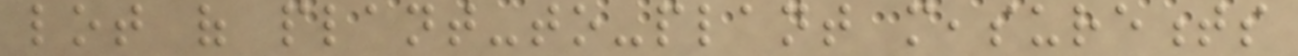lot of plant-to-plant measurements
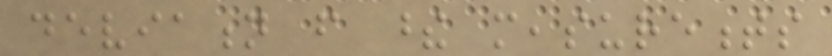deviation from these measurements
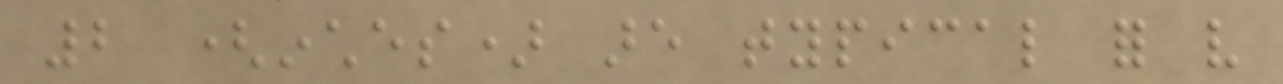2 (inches) are typical for very
